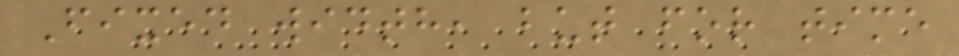Fixed width, but for time
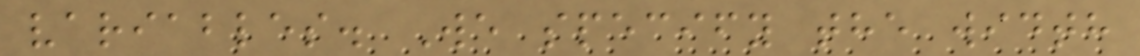variables. We specify the width
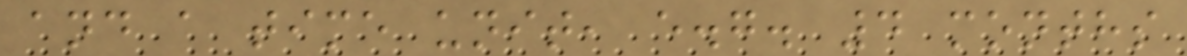and a time unit, e.g. 4 months
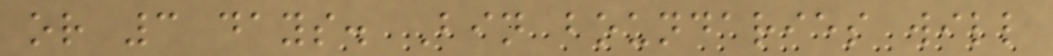or 3 days. Bin boundaries will
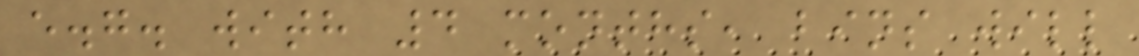e.g. with 4 months, bins will
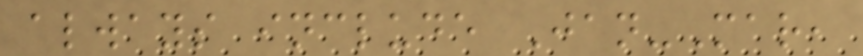always include Jan-Mar,
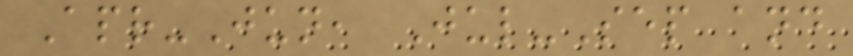Apr-Jun, Jul-Sep and
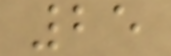25
